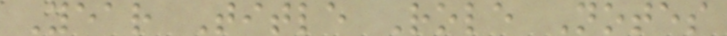Year Title Role Notes
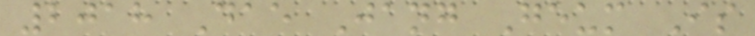2018 Dae Jang Geum Is
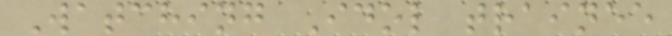Watching Idol trainee
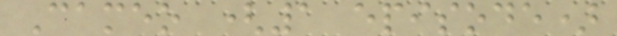Cameo (1 episode)
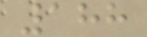188
